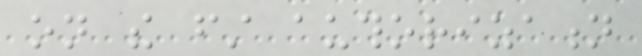on the first authorization
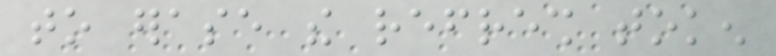to erase the refresh token
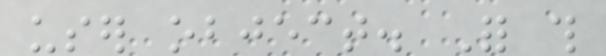user object. For this
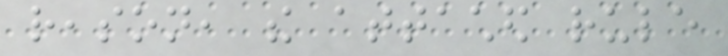reason, the attached rule
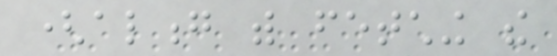(along with fetching the
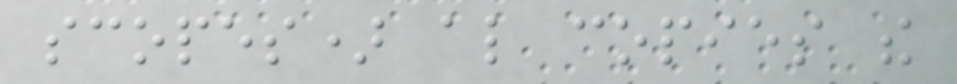scopes) also copies the
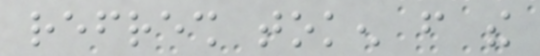refresh token from the
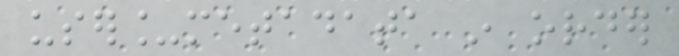user_metadata in order
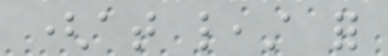(at least for
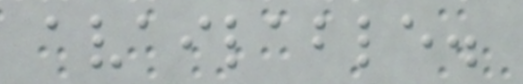available.
